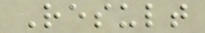Result
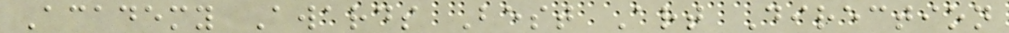Academy Awards Best Art Direction
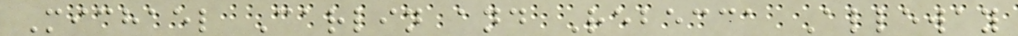Michael Carlin and Rebecca Alleway
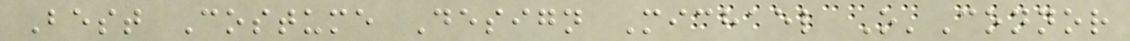Best Costume Design Michael O'Connor
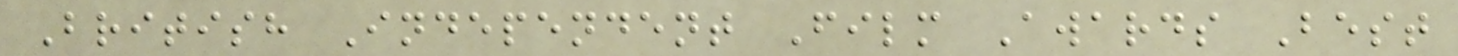British Independent Film Awards Best
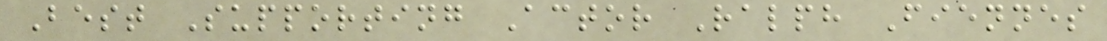Best Supporting Actor Ralph Fiennes
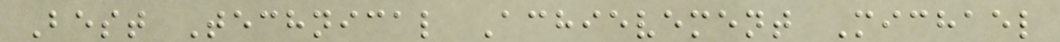Best Technical Achievement Michael
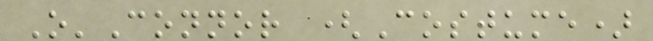O'Connor (Costume)
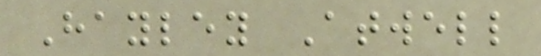Hayley Atwell
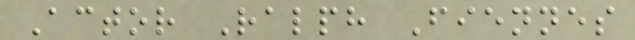Actor Ralph Fiennes
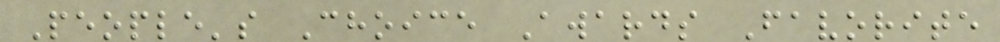People's Choice Awards Favorite
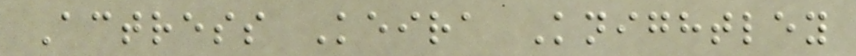Actress Keira Knightley
